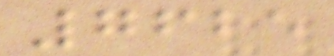7625
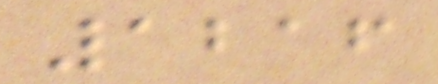1216
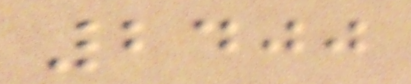2400
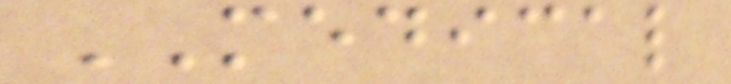MEDICAL
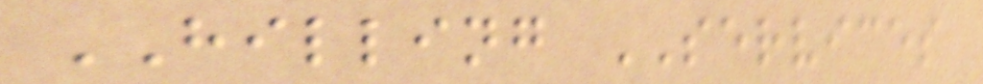HILLING SERVICES
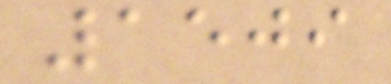1509
